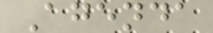Agenda
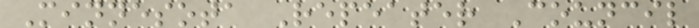Minnesota Repeater Council
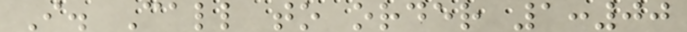I. Call to order 1:00
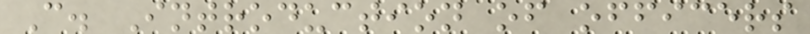C. Introduction of officers
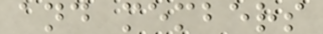and members
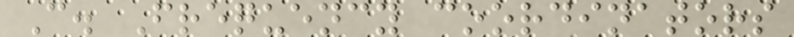C. Frequency coordinators
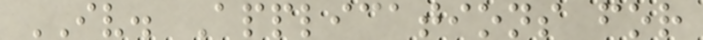IV. Applications for
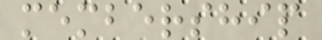membership
